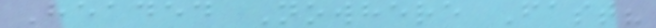Headed Nowhere Fast?
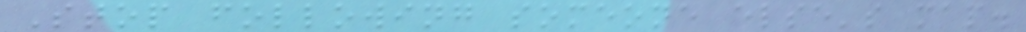Stop following someone else's map.
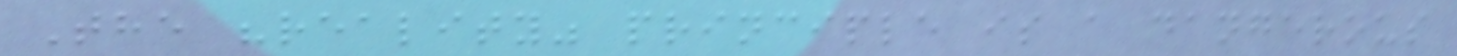The "reality" principle is a dangerous
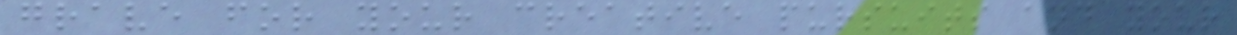grave for your creative pursuits and your
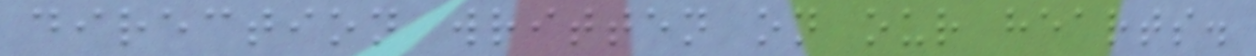direction written on our hearts.
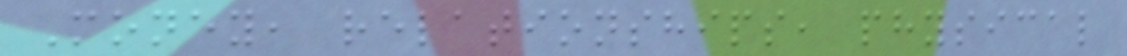Money, relationships, physical
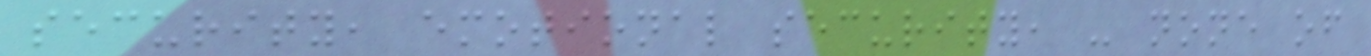security, emotional security, - none of
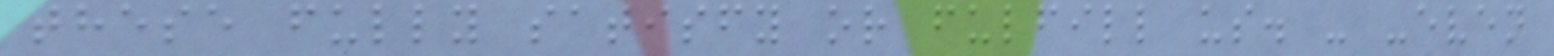these fully satisfy or fulfill us. - -even
